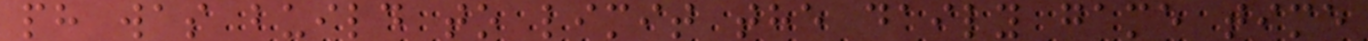ph was build to limit the daily game time
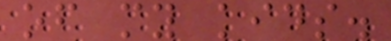of my kids.
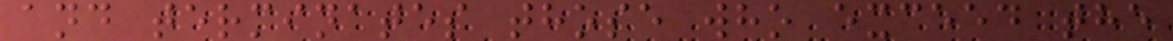and terminates those who exceed the
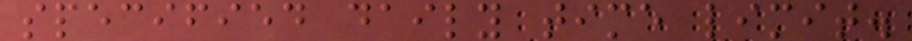specified daily time limit.
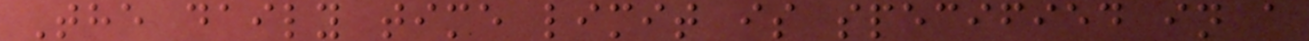The daily time limit is specified in a
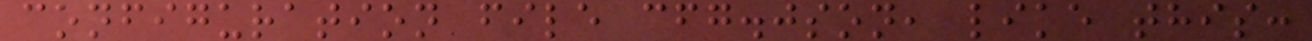configuration file cfg.json, like this:
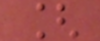[
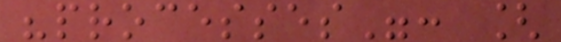"processes": [
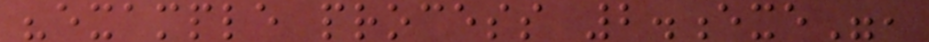"example process 2.exe",
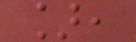],
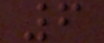6
